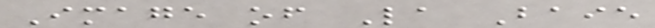Image of La Baie
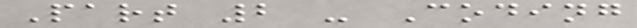Part 2 - Coding
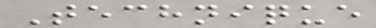Technique
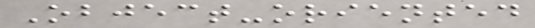Object-oriented
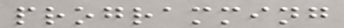programming
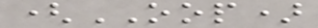(OOP)
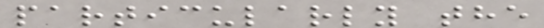particularly the
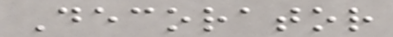Decorator
